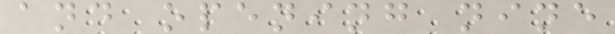and opening nine
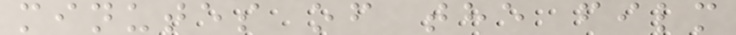minutes of the film
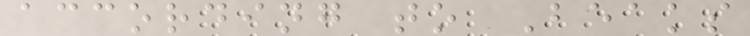according to Beaks
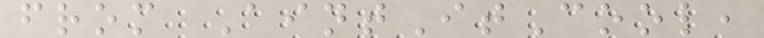from AintItCool,
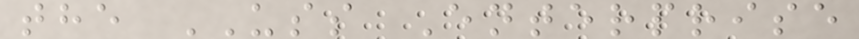the USS Enterprise
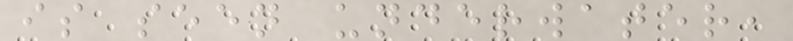is seen underwater,
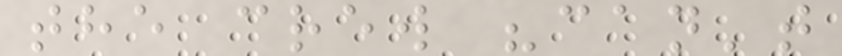the crew "can't
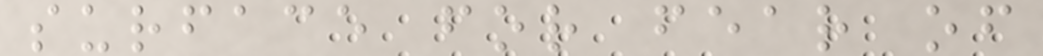surface for fear of
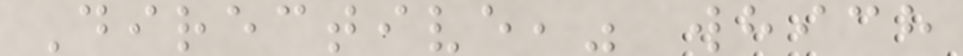Directive," which
